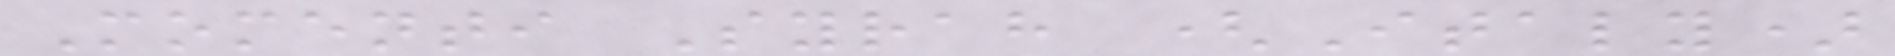Momenti Syrah (Italy)
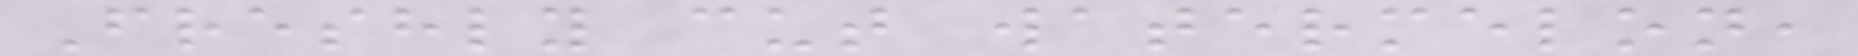Freshly cut watermelon,
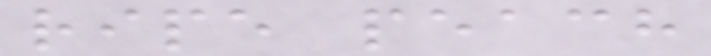ripe peach
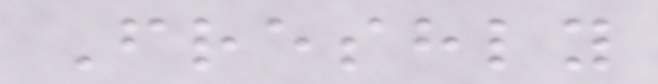Freshly
